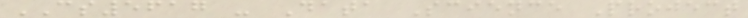CS5617 - Data Science Project
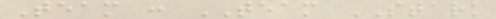Team : TEAM STARK
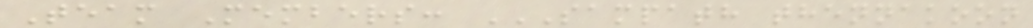Team Members: SAMPATH THENNAKOON
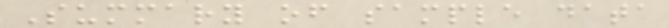Summary of sample data
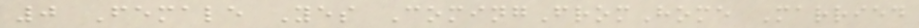0 Female Yes ComingFromHome Married
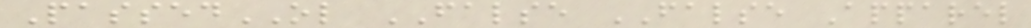PassedOL FALSE FALSE Apparel
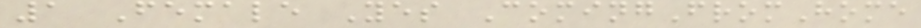1 Female Yes ComingFromHome
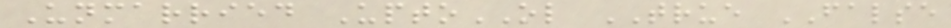Unmarried UptoOL TRUE FALSE
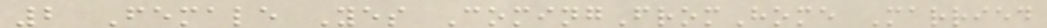2 Female Yes ComingFromHome Married
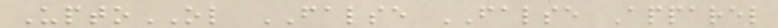UptoOL FALSE FALSE Apparel
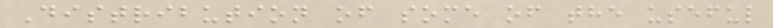Distribution of some of the useful
